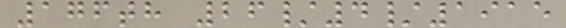176th 26/4/1915
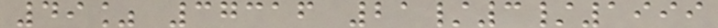49% 37316 21/3/1999
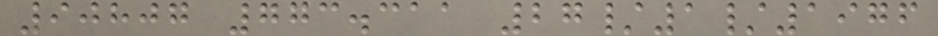90807 773.311 27/1/1976
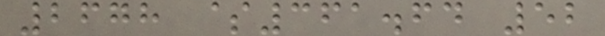2678 $361.64 52
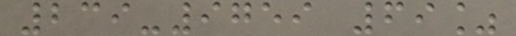239-9759 69%
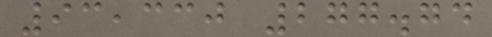93,330 277.74
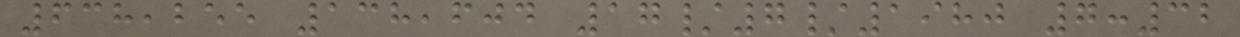638,255 138,604 17/7/1980 7:32
